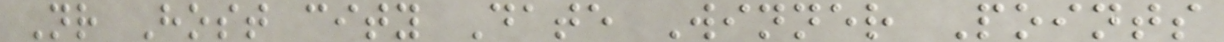Nr Host city Date Winner Points
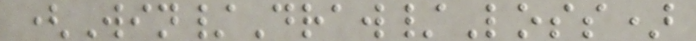(Win/Draw/Loss)
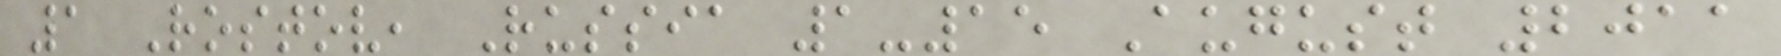1 Rostov, Russia 1-15 August 2011
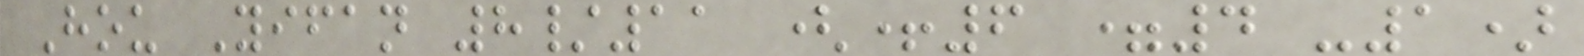Hou Yifan 8/11 (+6 =4 -1)
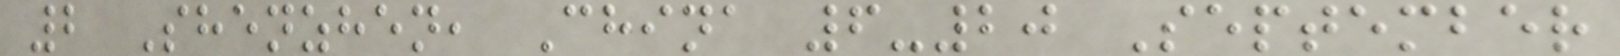2 Shenzhen, China 6-20 September
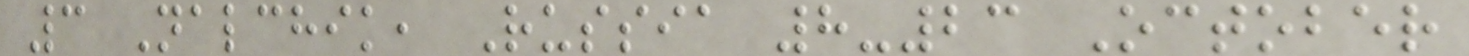3 Nalchik, Russia 8-23 October
